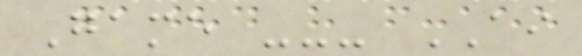Game --- AI
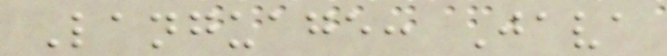Language: Java
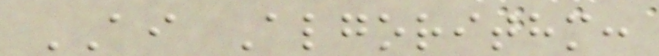AI Algorithm:
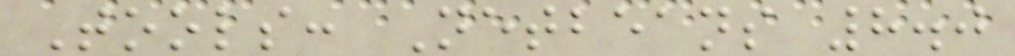Tools: Netbeans 8.0
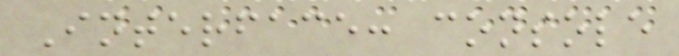Interface: console
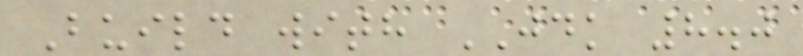Build with JDK 8.0
